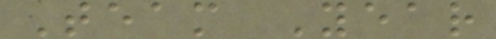Team Year
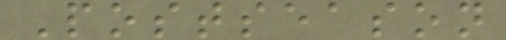Postseason
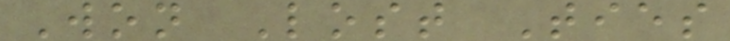Won Lost Ties
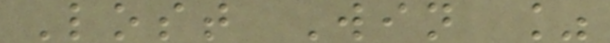Lost Win %
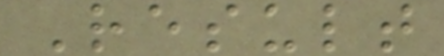Result
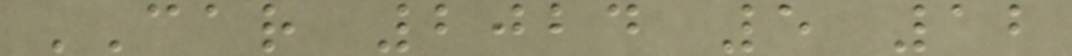CAR 2024 5 12
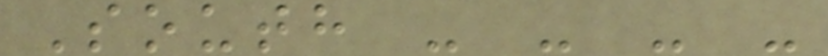South - - - -
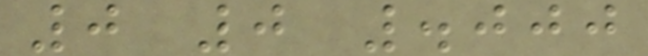0 0 .000
